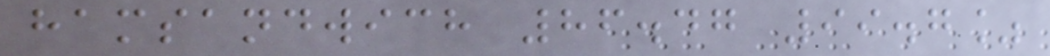hamsandwich 86.47 99.7%
